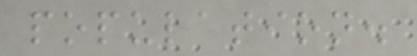population.
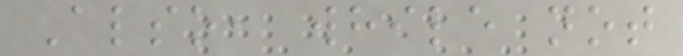Also, while not
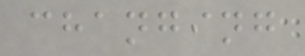changing
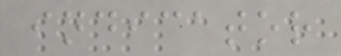indicator
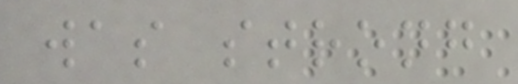was strong
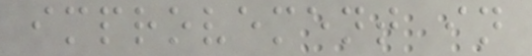improvement in
